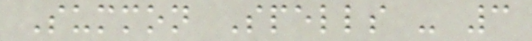Summon Spells - 3
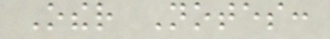Other Notes:
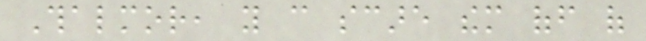Thalmor, you can scare them off of
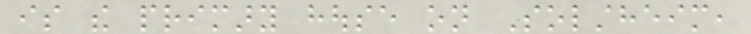is the primary house on Solstheim,
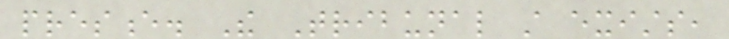presence. The Tribunal still exists,
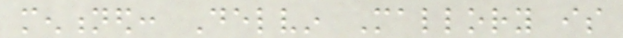mentioned: Delvin Mallory is
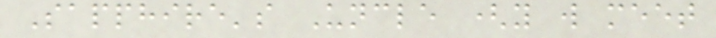Sapphire's Uncle (you will meet
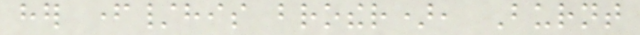her father/his brother), Burnt
